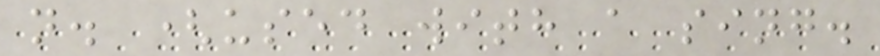n. (used with a sing.
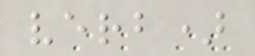verb)
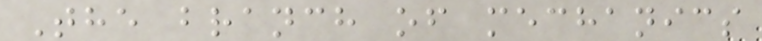The branch of mechanics
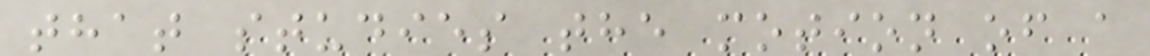that studies the motion of a
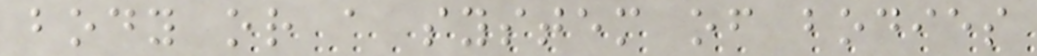body or a system of bodies
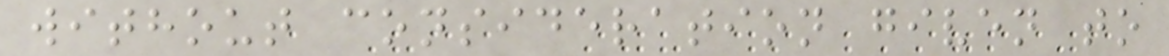without consideration given to
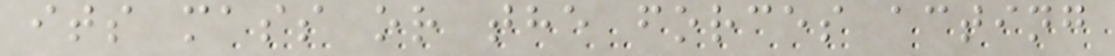its mass or the forces acting
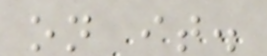on it.
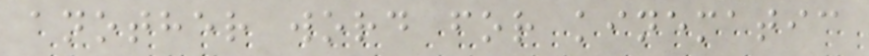another word for kinematic
